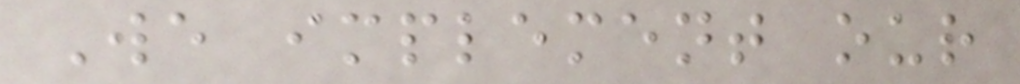We implement our
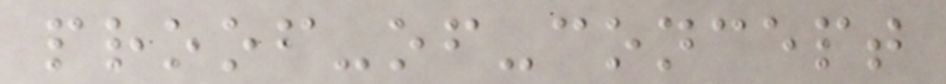proof-of-concept
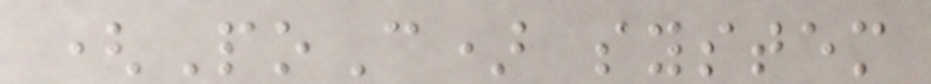(PoC) system
